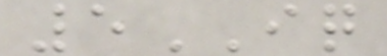5IQ
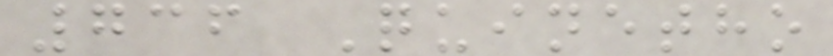736 Quinetho
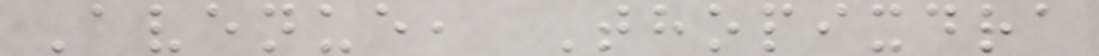Avenue, Thopixdra
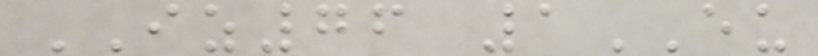IZ76 1EU
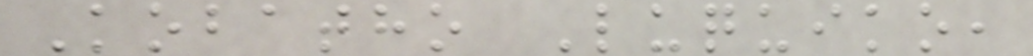Kobatho Luquiko,
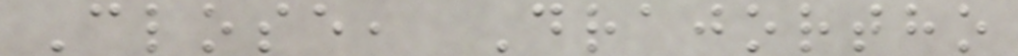Close, Drajortho
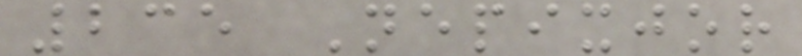235 Nepixjor
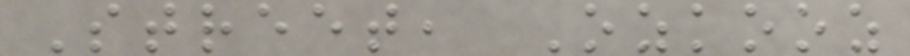Street, Ozkooz
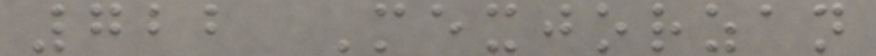722 Mexjorzan
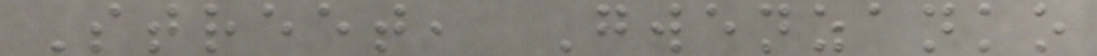Street, Gwenzanko
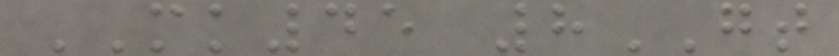MK45 8GT
